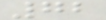72
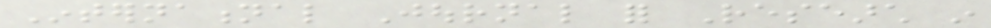International Journal for Research in
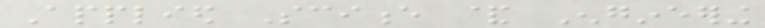Applied Science & Engineering
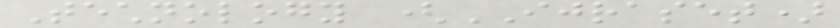Technology (IJRASET)
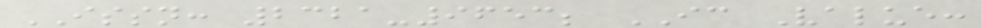ISSN: 2321-9653; IC Value:
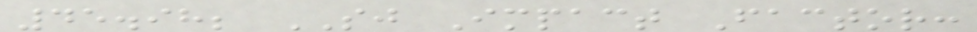45.98; SJ Impact Factor:
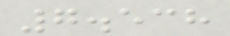7.538
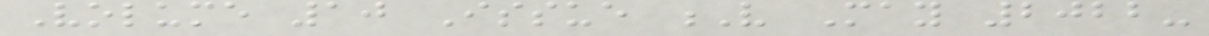Volume 10 Issue V May 2022-
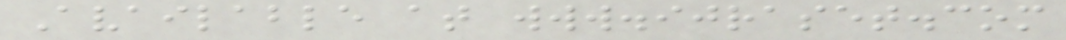Available at www.ijraset.com
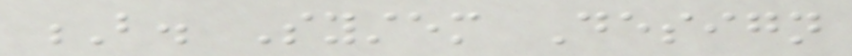B. System Design
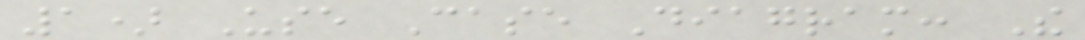1) Use Case Diagram: The
